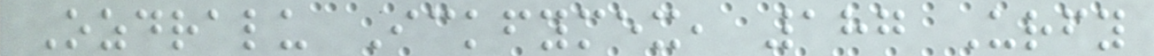Ozdralu Ickfymex, 187 Urfy
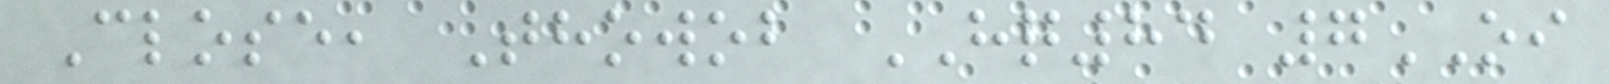Close, Thowob HQ84 7OI
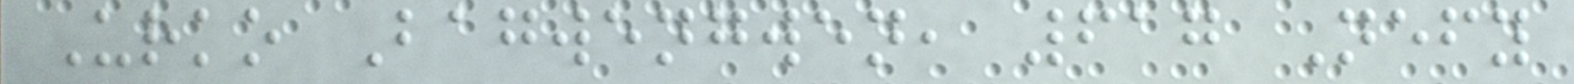Urko Bagwengwen, 617 Nefy
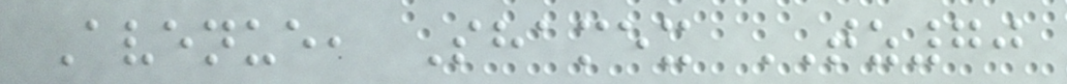Avenue, Shamex TZ70
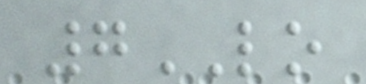7LO
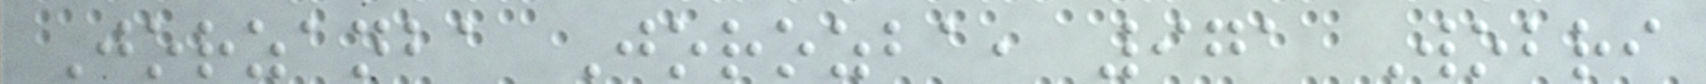Jorzanba Jorozba, 971 Wobri
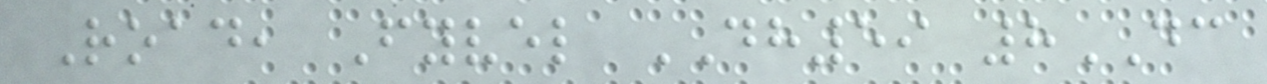Road, Fyvel DH59 8DC
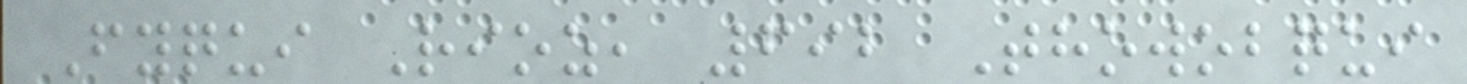Fyqui Rioz, 692 Thowobqui
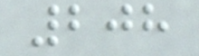208
